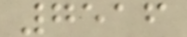7516
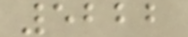5222
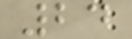24
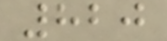820
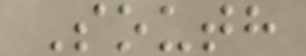South
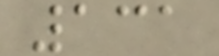131
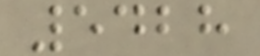5428
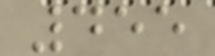455
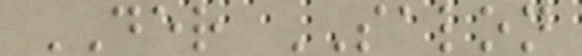DER SALON
